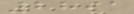2891
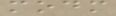modm
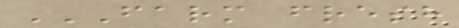FARM FRESH
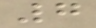7
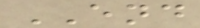END
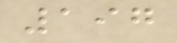197
